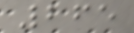265
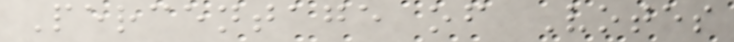Percentage of Votes
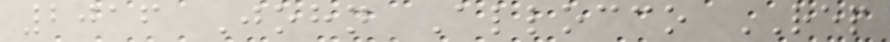2016 John Allocco REP
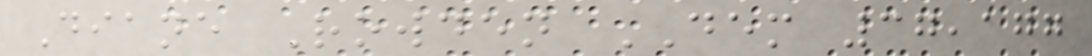Diane Rowden DEM 37,177
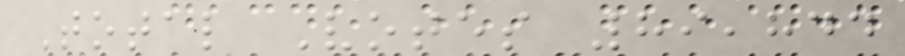Total Votes 89,844
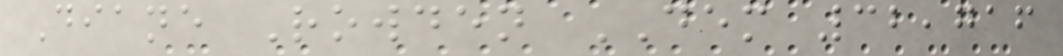Diane Rowden DEM 32,716
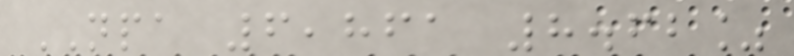NPA 6,861 8.62%
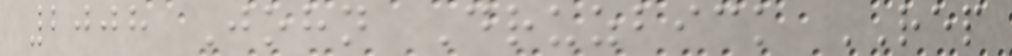2008 John Druzbick REP
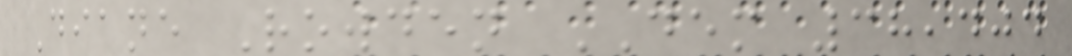Diane Rowden DEM 38,404
